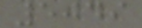5049
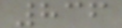836
